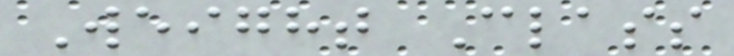Weight Class
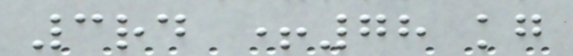3rd +78 kg
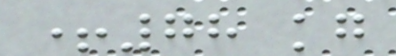+78 kg
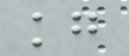kg
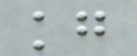kg
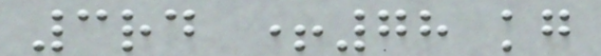3rd +78 kg
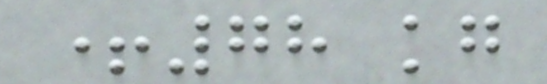+78 kg
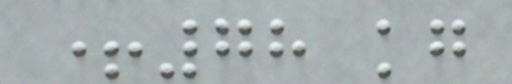+78 kg
